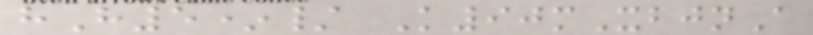hH5*/ K90mXbjnA
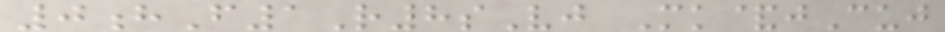0hF1R8sVj Mk&jCuj
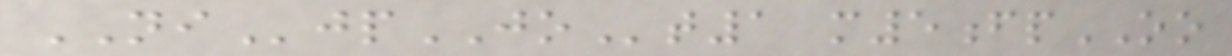NIjpJOt1 m5fpOO
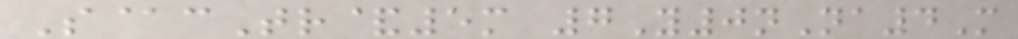S@cTr&5m 7Y0nNa4M
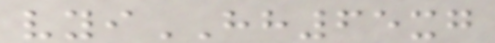vyiHH65xg
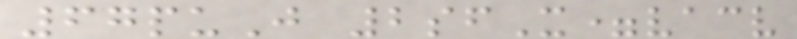67puJ 2sfX=vacv
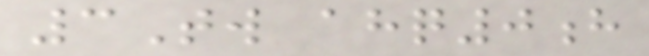3Tw ahq0h
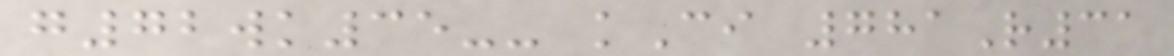g72wk35-- kCi 781R31
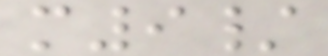m9/
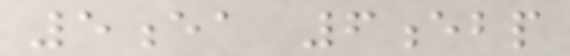5ea 6ebp
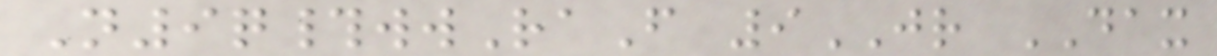N9q#wwRaF 9JR DAX
